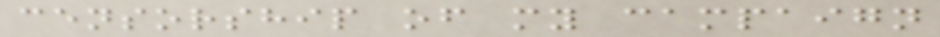censorship of my campaign
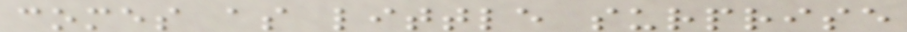comes as little surprise
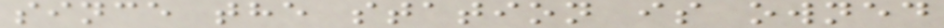since the station is owned
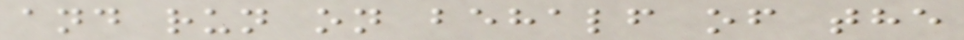and run on behalf of the
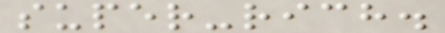super-rich.
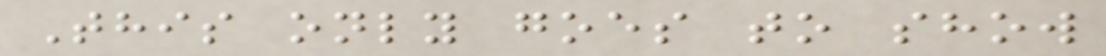This only goes to show
